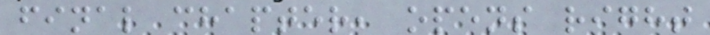final chapter, opens right
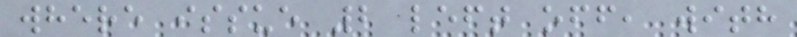where issue 2 left off, with
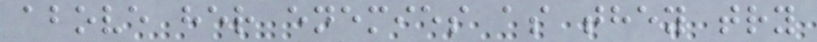above her enemies as they try
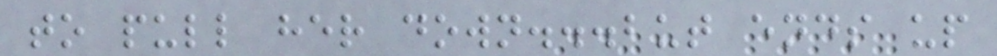to pull her down...but ends up
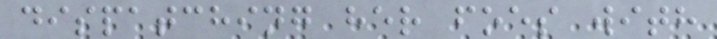dispatching her foes with
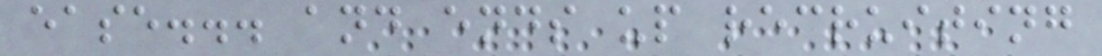ease... and ends up recruiting
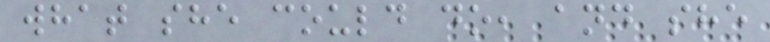what she could do, and she
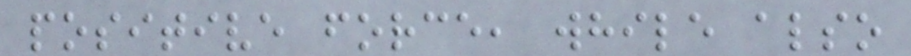positive force, while also
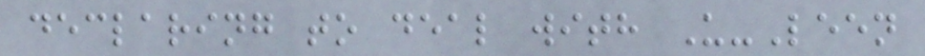declaring to deal with U-Leen
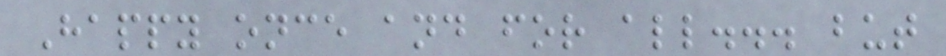Happy once and for all... but
